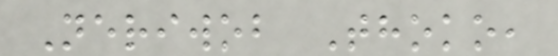Neriwob Thoko,
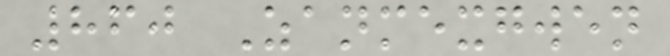860 Zanmexgwen
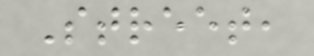Street,
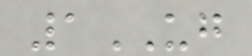1UG
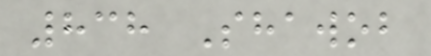838 Shawob
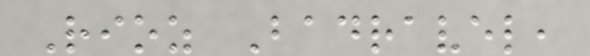Rioz Badravel,
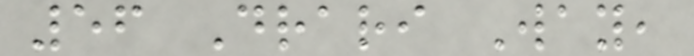56 Drari Way,
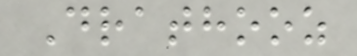Drathooz
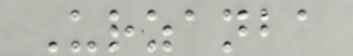Urzanba
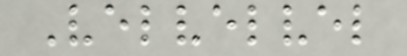Velvelvel
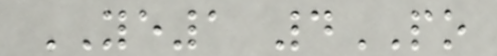YE1 4PO
